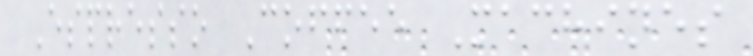Espresso Coffee Machines
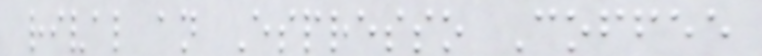rival an Espresso Coffee
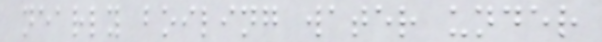nearly boiling water under
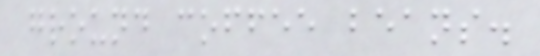ground coffee beans.
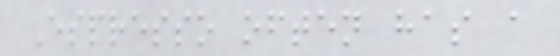Espresso often has a
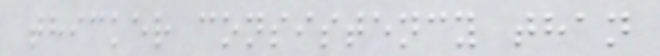thicker consistency than
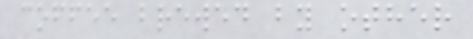coffee brewed by other
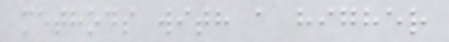methods with a higher
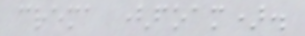crema (foam).
